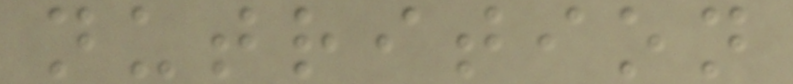nutrition
